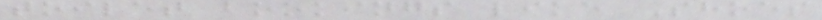toilet bookings like Shoes
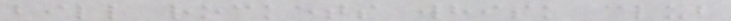bill rockets whisk club
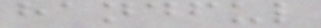handful
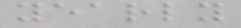yearly
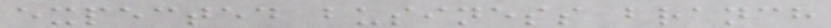expected business branch
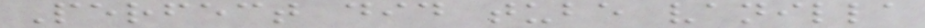Perfect did tube vanilla
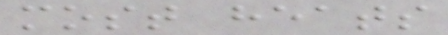most heats
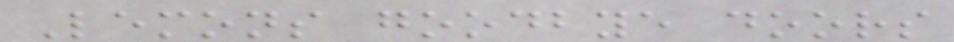Lemons goodbye doors
